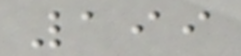199
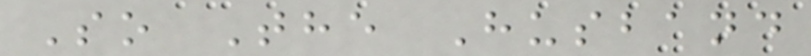So The Husband
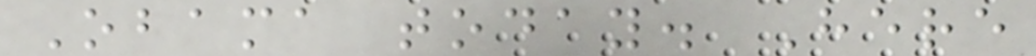Obama today. Here
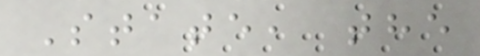State, the
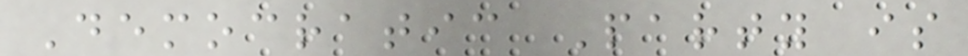Democratic Party is
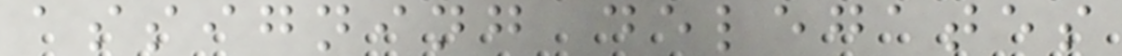assigning delegates
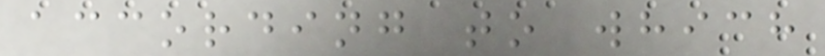according to which
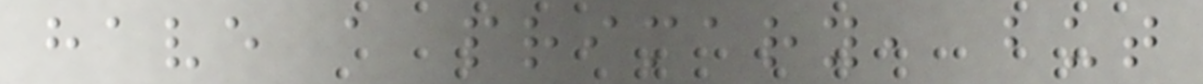have a primary, but
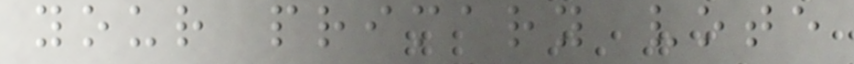your primary vote
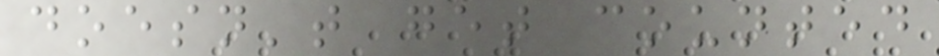doesn't get counted
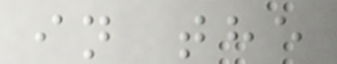in the
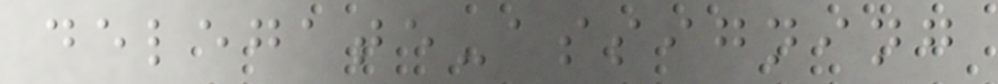delegate-assigning
